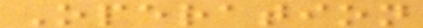Operation
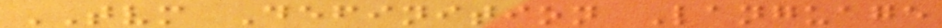TVM Definition Language
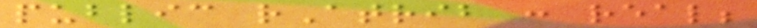public rAtrib : real;
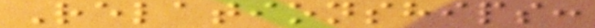Relationships:
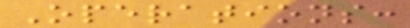Operations:
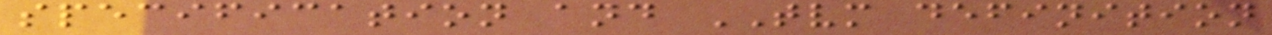specification and TVM definition
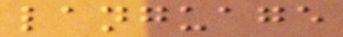language
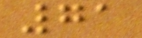71
